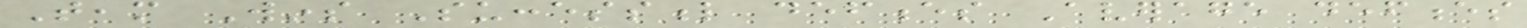Team Wins Successful defences Average defences
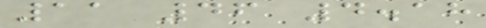11 46 4.18
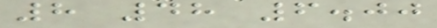8 48 6.00
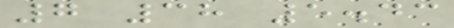7 38 5.43
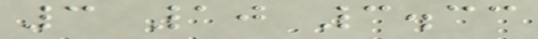3 10 3.33
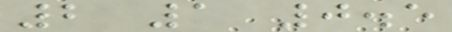2 1 0.5
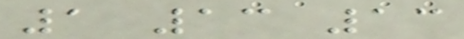1 13 13
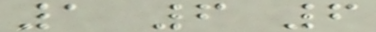1 6 6
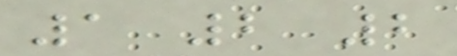1 2 2
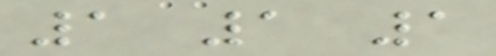1 1 1
